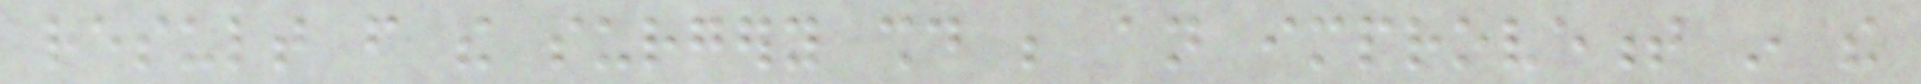result from the surgery should be an improvement in the
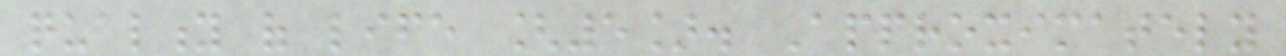quality of life [5]. Approximately
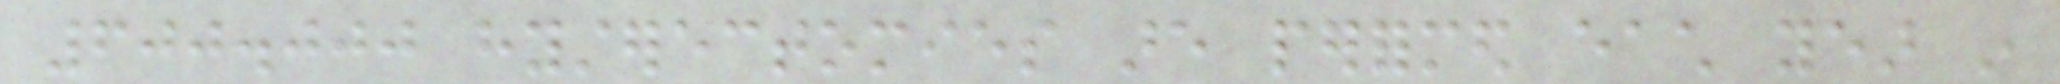600.000 hysterectomies are performed each year in
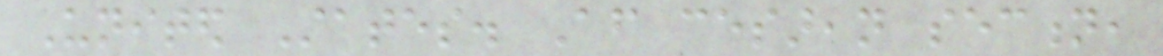United States. After cesarean section,
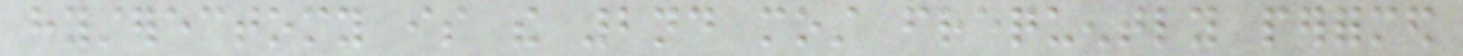hysterectomy is the 2nd most frequently performed
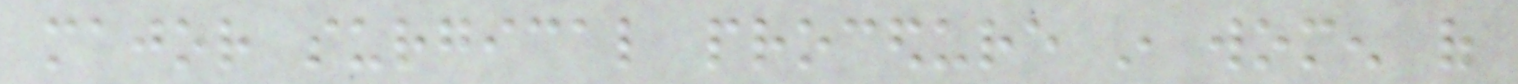major surgical procedure in women of
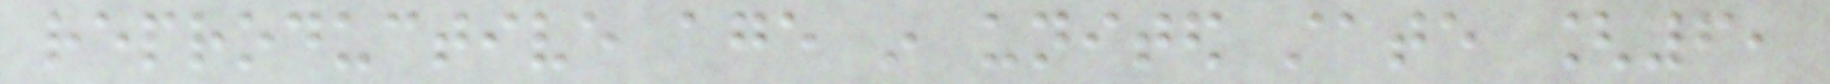reproductive age in united state [6,
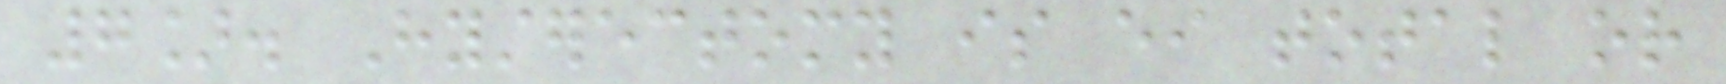7]. Hysterectomy is either total or
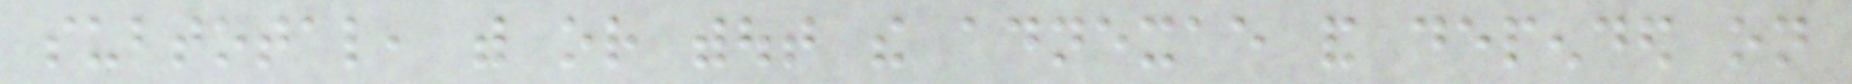subtotal, with or without the adnexae and depended on
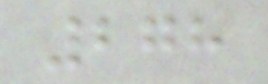278
